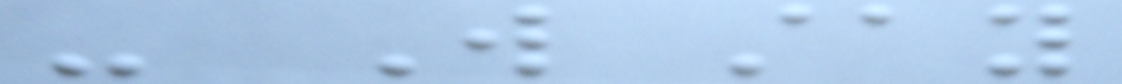- Will stay
